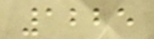1225
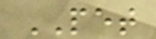PET
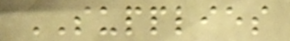SUPPLIES
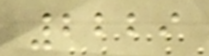2229
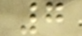7
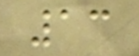13
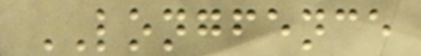LONGFENCE
